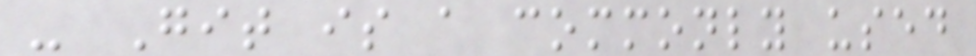- Git is a commonly used
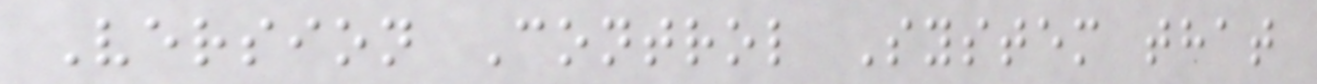Version Control System that
